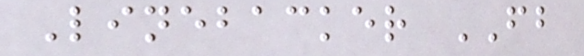Linebacker FB
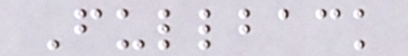Fullback
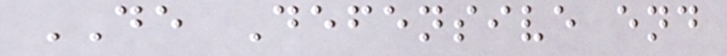DE Defensive end
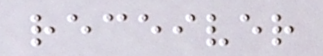receiver
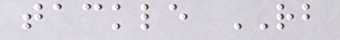tackle RB
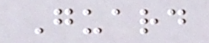Guard
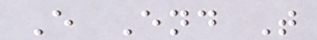E End T
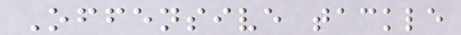Offensive tackle
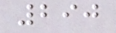290
